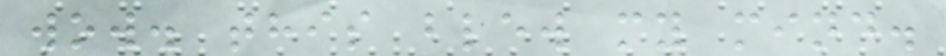wow. this blew my mind.
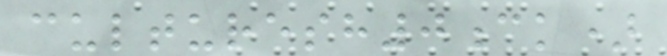culturesh0ck)
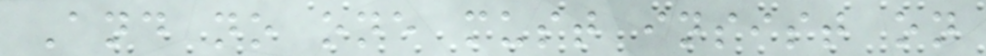And no one must insist on
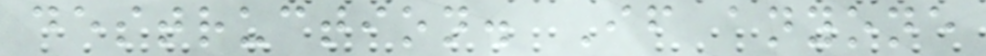destruction. If anyone
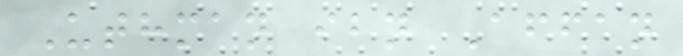Uthman ibn Affan
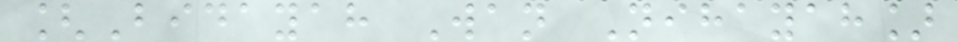[Bidayah Wan Nihayah]
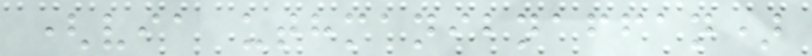(via uthmanibnaffan)
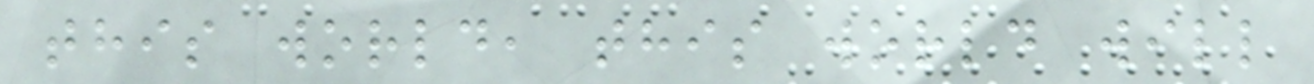this world, this world will
